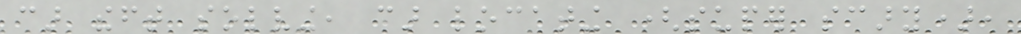car theft solving, car locating (super scary),
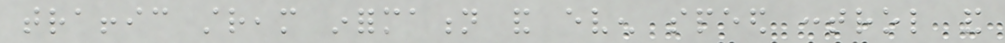traffic stream information and even speed control and
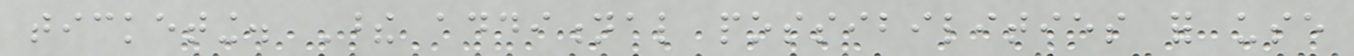ticketing. These additional possibilities for use
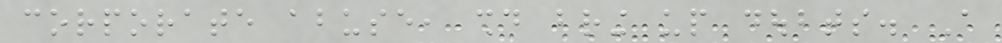corporate abuse, should bring up doubts. A
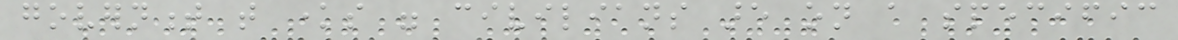government that knows were civilians are on a specific
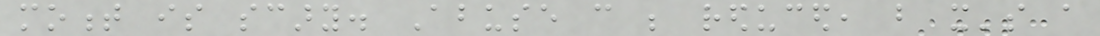moment is scary. Abuse can be reduced, but it's a
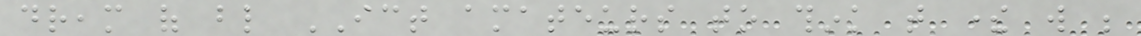dream of blind ICT amateurs to think that there will be
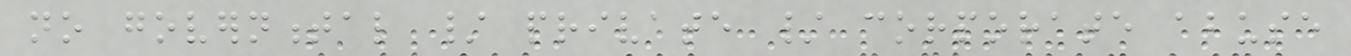no governmental / private / corporate abuse
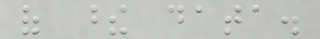of these data.
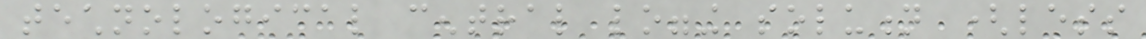technological central logging solution (less
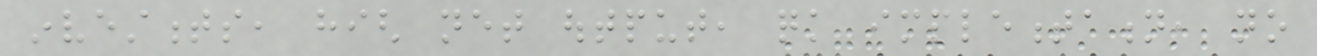investments, high net output, quick implementation, no
